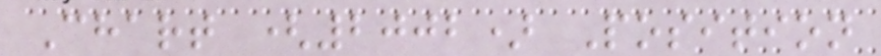Chart (2002) Position
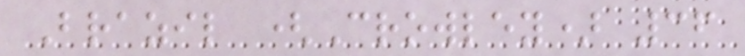Brazil (Crowley) 36
